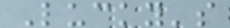Lucky's
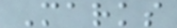Marks
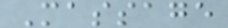Massage
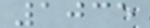1035
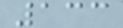133
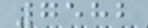7582
